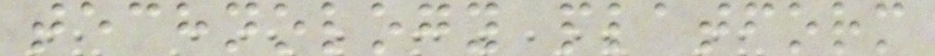technology platform
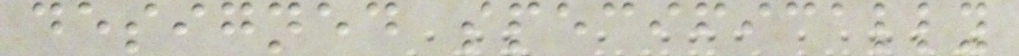designed specifically
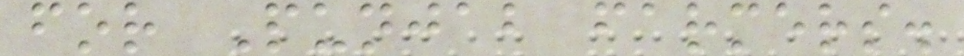for Punjab farmers.
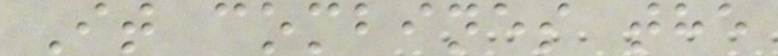It combines the
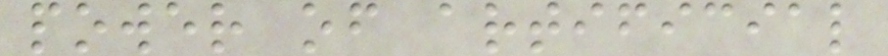power of artificial
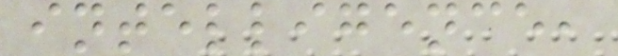intelligence,
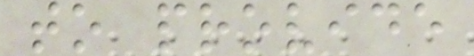to provide
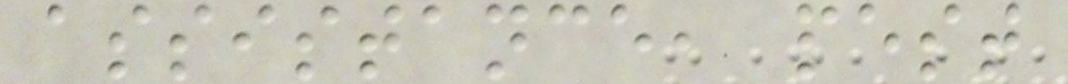assistance, pest
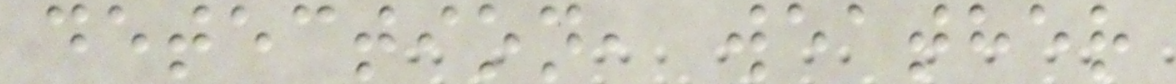detection, weather
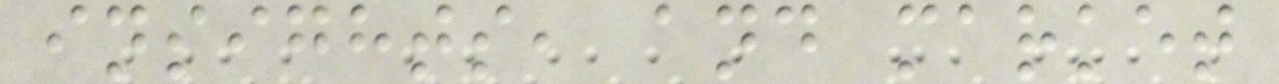insights, and market
